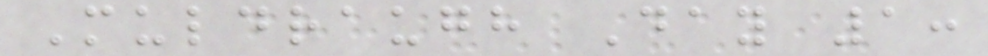Muldraugh Day 1:
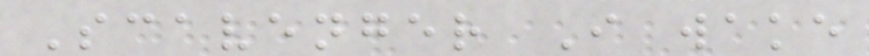Scavenger I wake
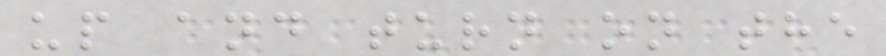up and turn on the
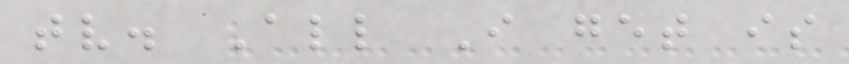tv. All I get is
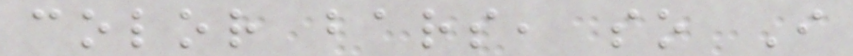color bars, so I
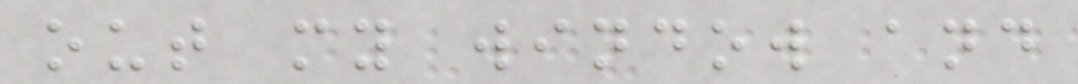out my window and
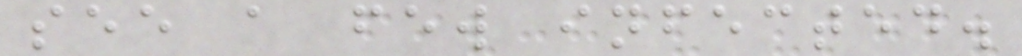see a few infected.
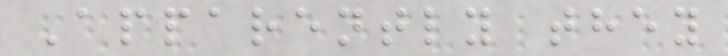Apparently they
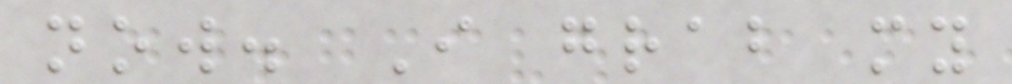now. I grab my
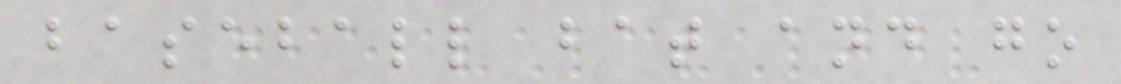baseball bat and go
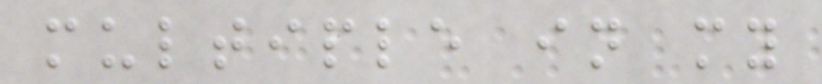multiple in my
